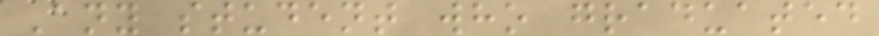Any student who graduated
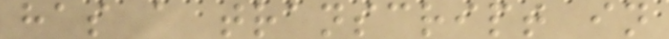has a transcript in
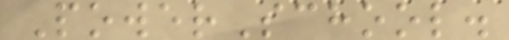PowerSchool.
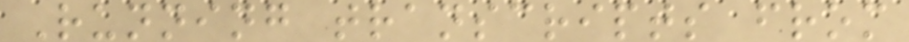Running transcripts from
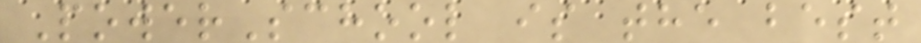PowerSchool is the best
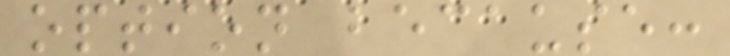option because:
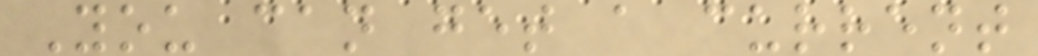You can get a current
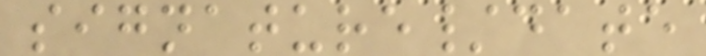signature/date
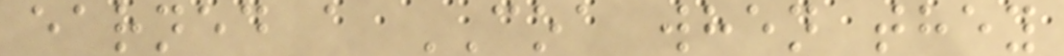earned a COA when they
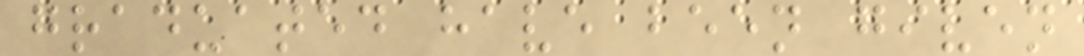graduated have been given
